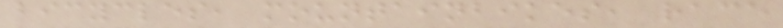bicycles, mountainbikes, race
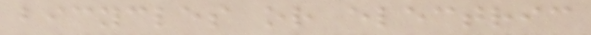bicycles or electric
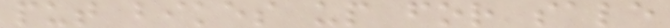put bikes up for sale
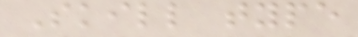Skill type
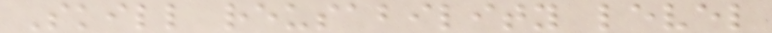Skill reusability level
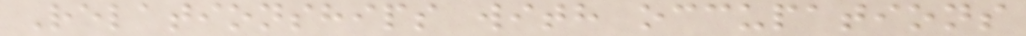Relationships with occupations
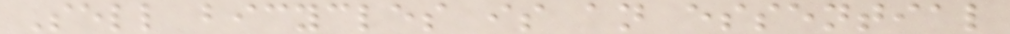Sell bicycles is an essential
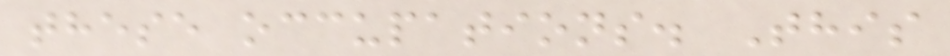these occupations. This
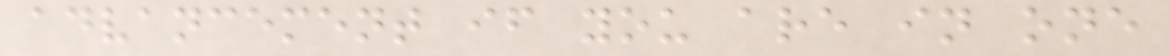advancement if you are in one
